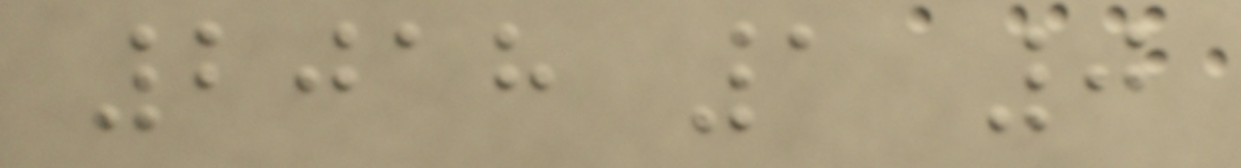2018 1 0
